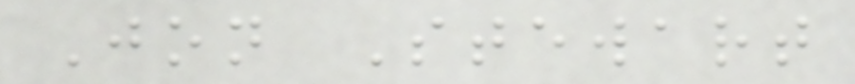Jon Stewart
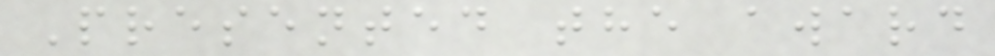Presented the award
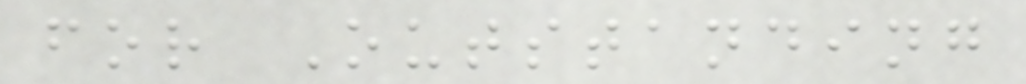for Outstanding
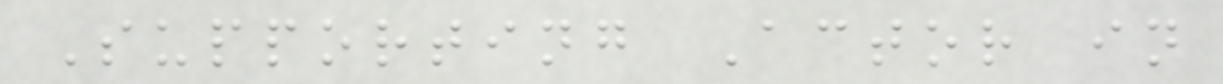Supporting Actor in
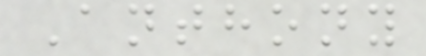Anthony
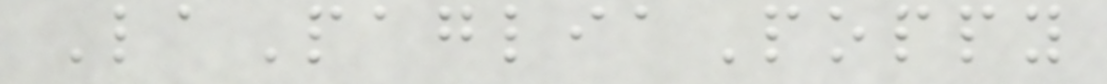LaPagliaPoppy
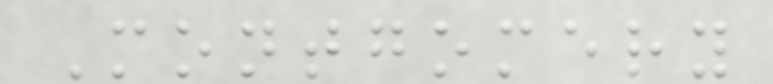Montgomery
